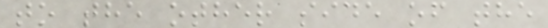to the other side of the
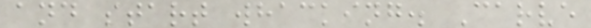and start whacking. Carve
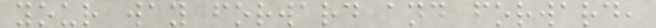your way forward and forward,
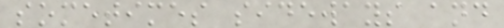sometimes sideways and
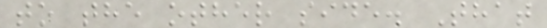to the other side. That
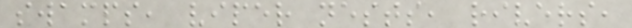swamps, viper nests, rivers,
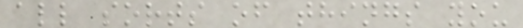all sorts of things you
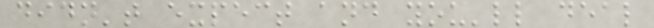didn't expect and you'll deal
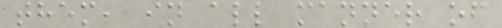them, in all manner of
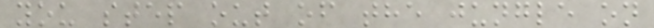you step out of the jungle on
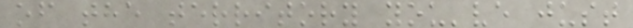of the territory you've just
